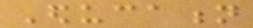Education
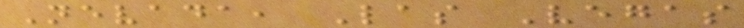Nevada, Las Vegas
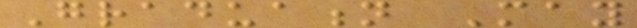Graduation May
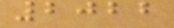2022
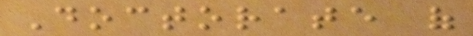Doctorate of
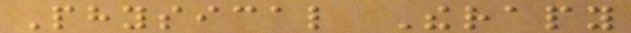Physical Therapy
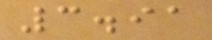3.91
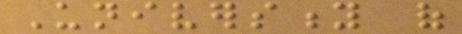University of
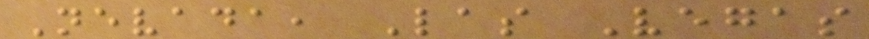Nevada, Las Vegas
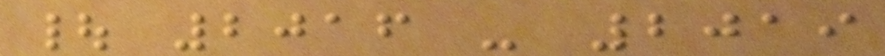| 2016 - 2019
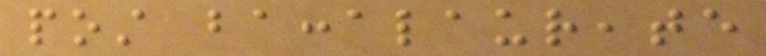post baccalaureate
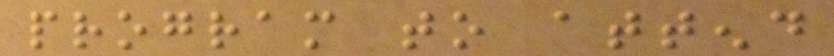program to attend
